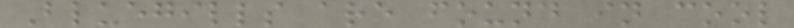Bluegills are found in cool
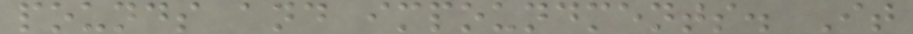pounds and impoundments. It
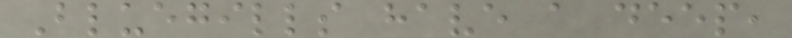Bluegills have a deep,
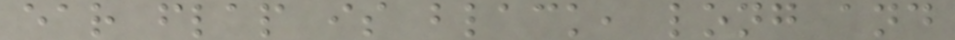ear flap is black, long and
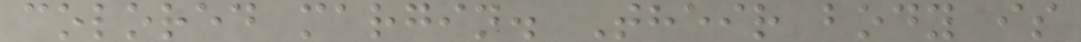colored margin. Their body is
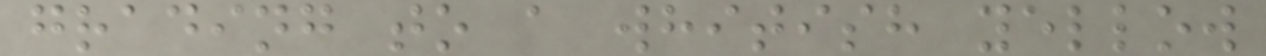grading to a whitish yellow
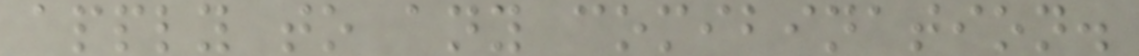apply to any comibination.
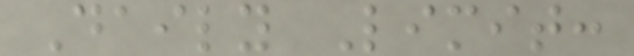Daily Limit:
